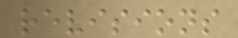revisions
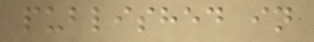published in
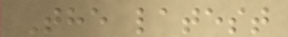The latest
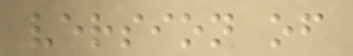version of
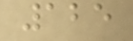125
